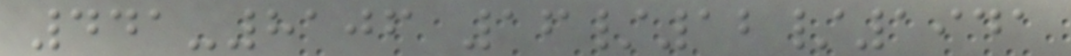441-8106 16/12/1941
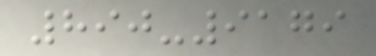890-9179
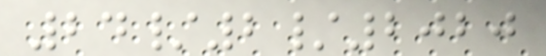24/2/2020
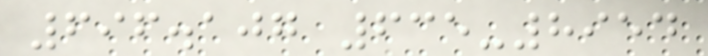696.107 635-8954
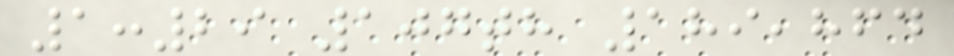1:29 107th 189,864
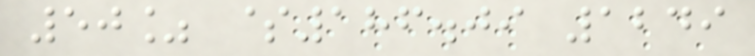50% $186.09 1249
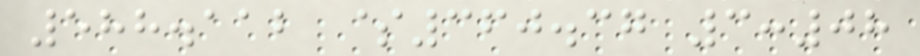588.112 $360.37 3:08
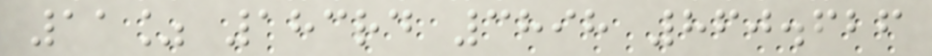11% 183rd 3898 860.626
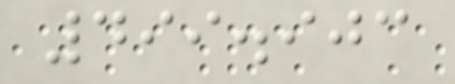499.903
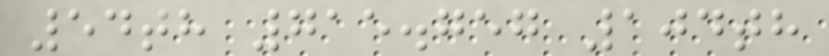54th 715.757 104th
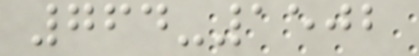764-1502
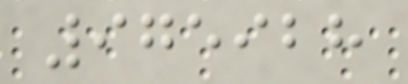975928
